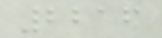2216
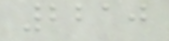2210
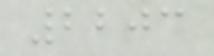2203
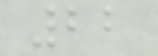22
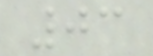03
